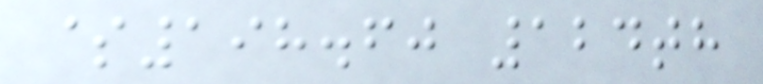$198.60 124th
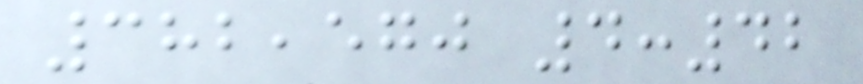382,570 4:42
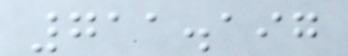711.197
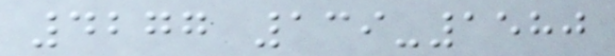4277 139-1580
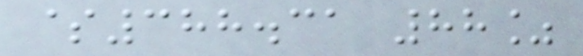$388.31 88%
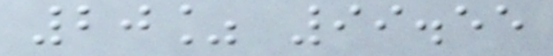20% 99.55
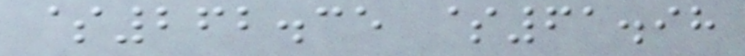$262.35 $61.98
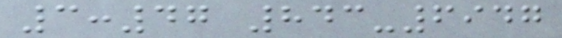3:47 843-6947
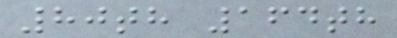80th 164th
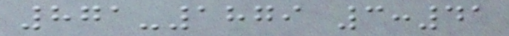871-1879 3:41
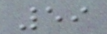59
